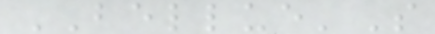BELLUE'S
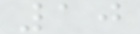10
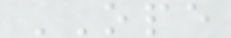OPE
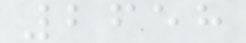2658
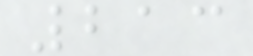213
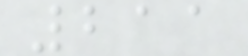211
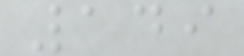149
